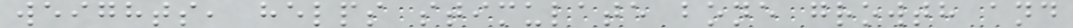weights, helps stimulate bone growth and
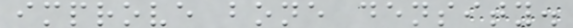improve bone density.
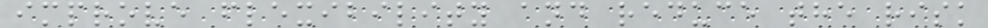improve flexibility and reduce the risk
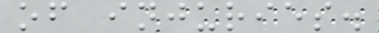of injuries.
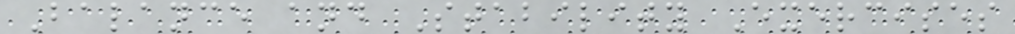Balance and Stability Exercises
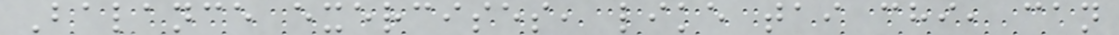Balance exercises, like tai chi, can
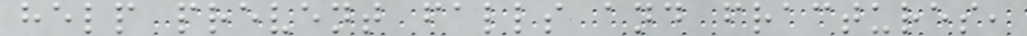help prevent falls and fractures,
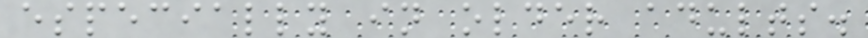especially in older adults.
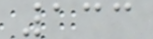133
